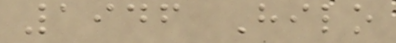1946 Hilo
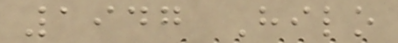1947 Hilo
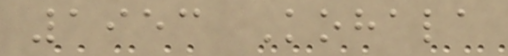1953 Kohala
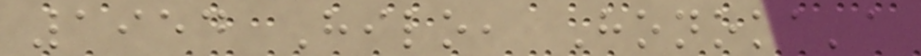1954 Hilo, Honoka'a
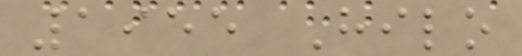1955 Hilo
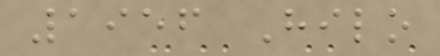1956 Hilo
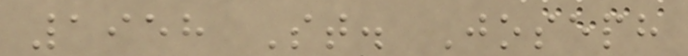1958 St. Joseph
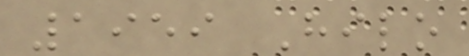1959 Hilo
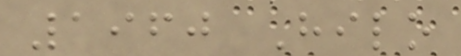1960 Hilo
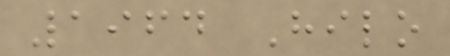1964 Hilo
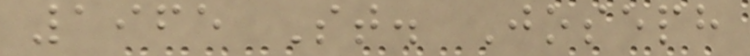1965 St. Joseph
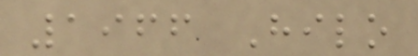1966 Hilo
